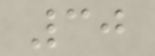30
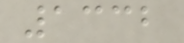1332
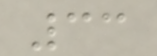33
